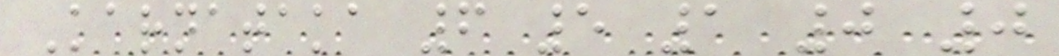Karnataka 6 5 1 0 0
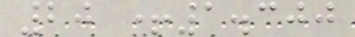20 +1.300
